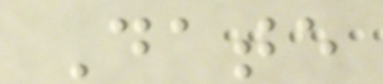Date
